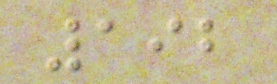192
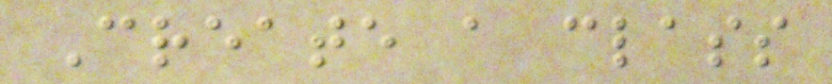Create a class
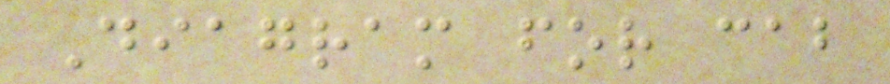Diagram for cab
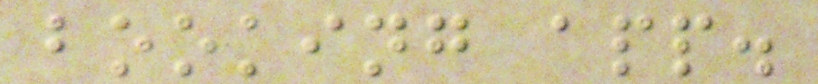booking app.
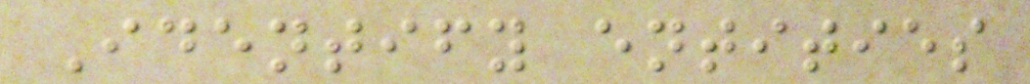Identify entities
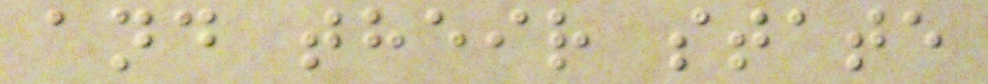and their state
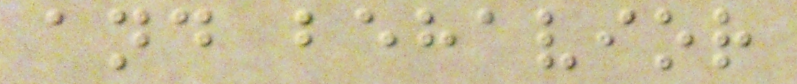and behavior
